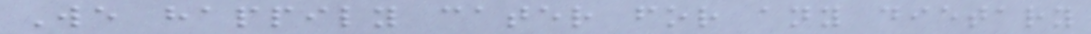We happily cater for any dietary
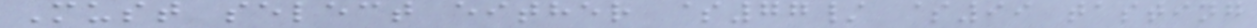Must select either $77/ $99 tasting
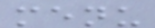menu
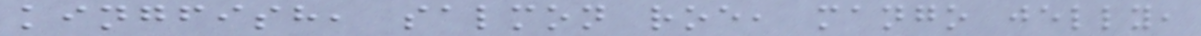kingfish, salmon roe, mango jelly,
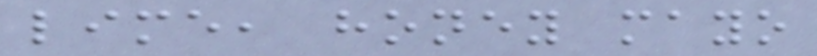lime, honey mayo
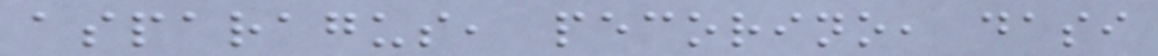asparagus, pecorino, dasi
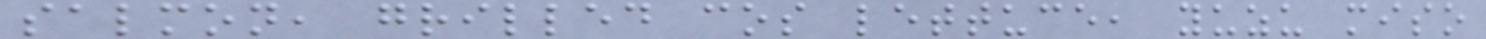salmon, grilled cos lettuce, yuzu miso
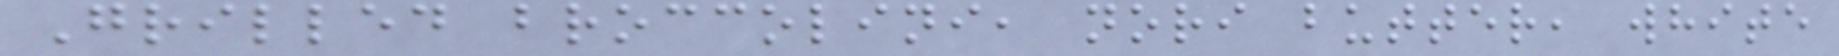Grilled broccolini, nori butter, white
